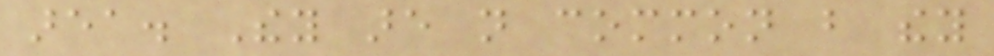area. They are not common but they
